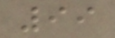99
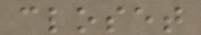closet
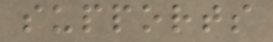supports
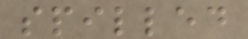spilled
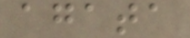agata
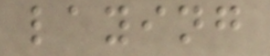laying
